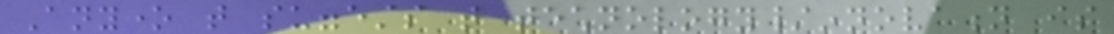Anyone that suggests that technology/innovation is
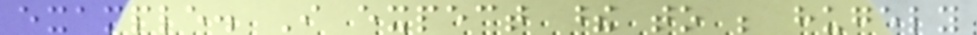example. I expect these to be hugely
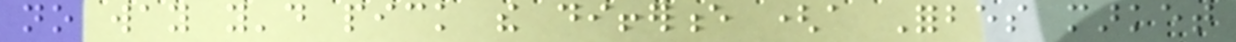no way you'd pick the difference (a Forbes market
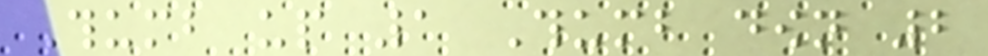Thumb up 1 Thumb down 2
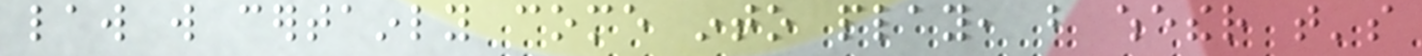law will certainly come into play, but whether that's
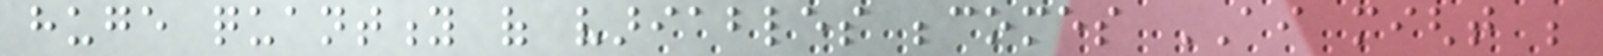huge quantity of variables becomes AI might be
